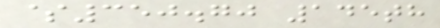$350.70 145th
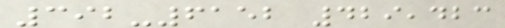392-6152 429,423
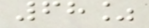68%
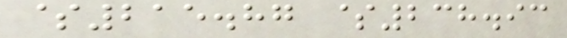$215.87 $238.93
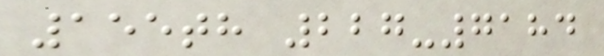155th 227-7184
